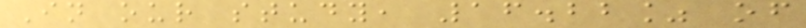In our study, 16.22% of
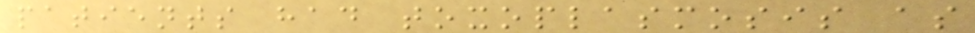patients had toxoplasmosis as
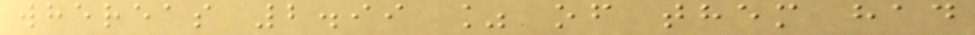whereas 2.99 % of them had
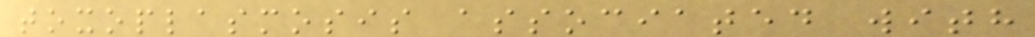toxoplasmosis associated with
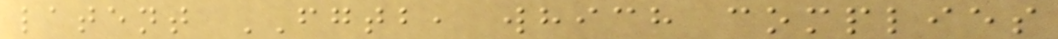latent FGTB, which complies
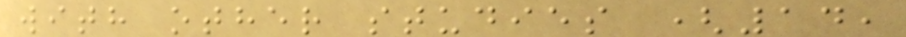with other studies (14,
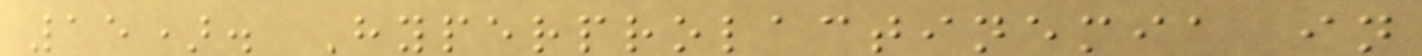15). Hyperprolactinemia in
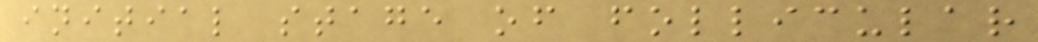initial stage of follicular
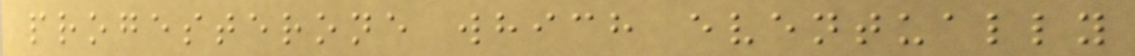progesterone which eventually
